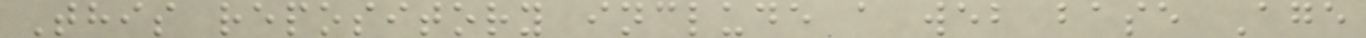This repository include a web base Age
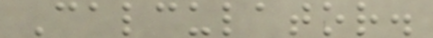Calculator.
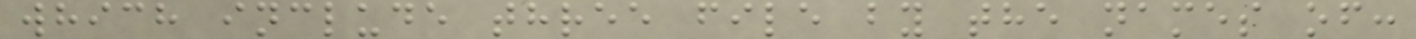which include three file by the names of:
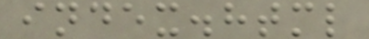index.html
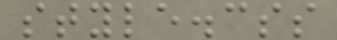style.css
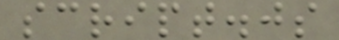script.js
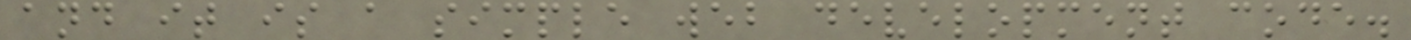and it is a simple web development code.
